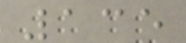135
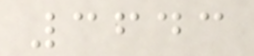3643
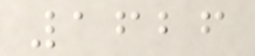1626
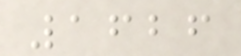1626
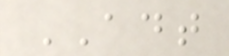ADT
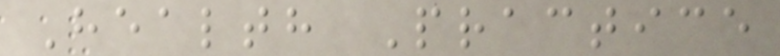Health Practice
